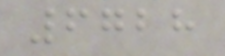6728
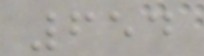654
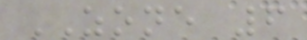ZONE 6
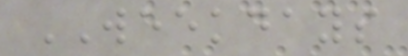WEEKDAYS
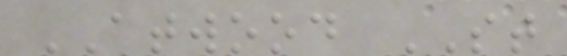ATWOOD ST
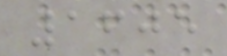1605
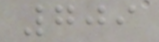709
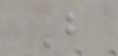B
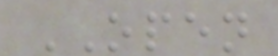OPEN
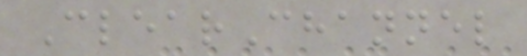ClearChannel
